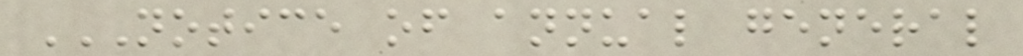NOTICE OF ANNUAL GENERAL
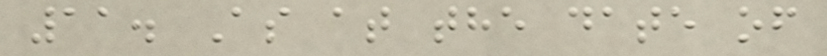11. As at the date of
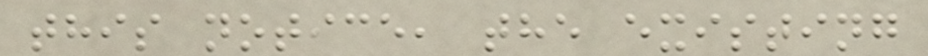this notice, the existing
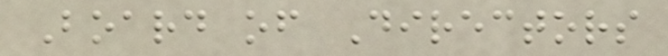Board of Directors
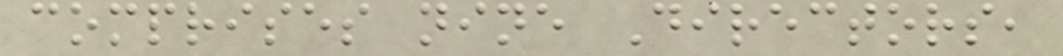comprises nine Directors,
